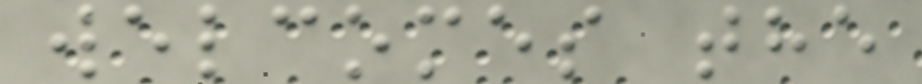welcomes the
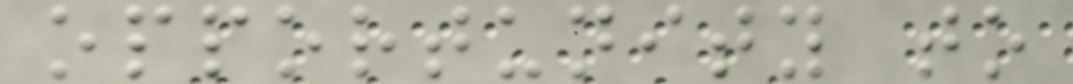opportunity to
